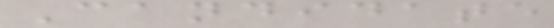Candidate
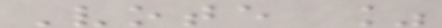Vote %
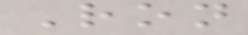Ron
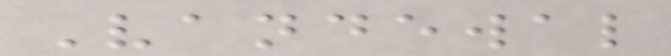Vandewal
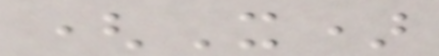(X)
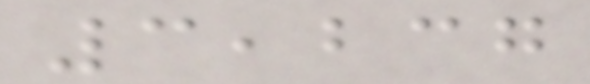3,237
